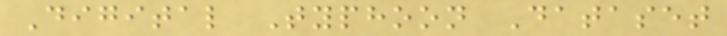Digital Typhoon Dataset
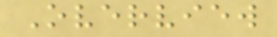Overview
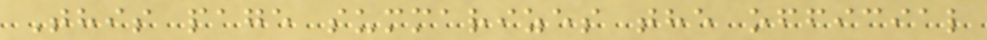This page summarizes the official
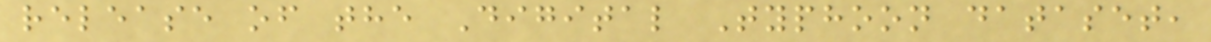release of the Digital Typhoon dataset,
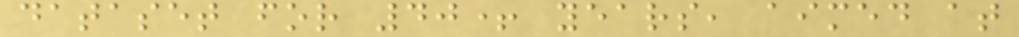dataset for 40+ years, aimed at
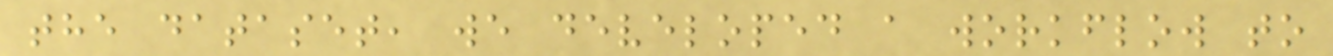the dataset, we developed a workflow to
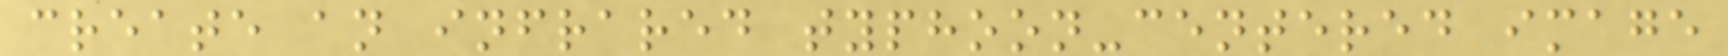create an infrared typhoon-centered image
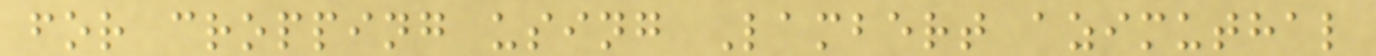for cropping using Lambert azimuthal
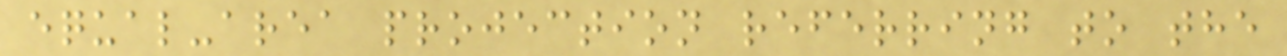equal-area projection referring to the
